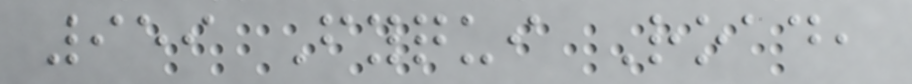959 Fyqui Road,
